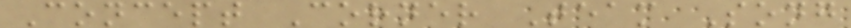Concept Corner Team Song
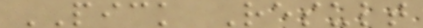PICK Result
